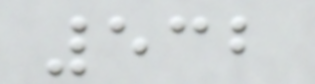532
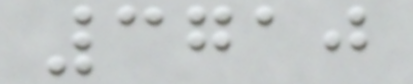3710
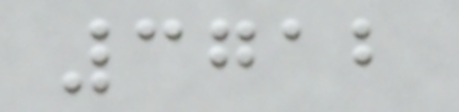3712
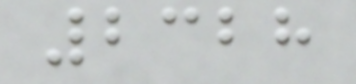2328
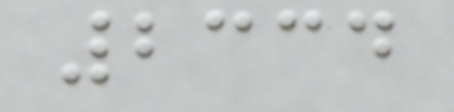2334
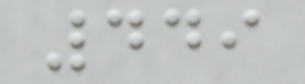449
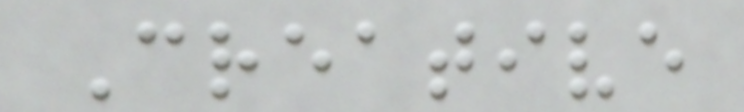Creative
